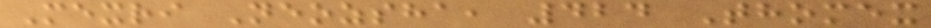Mexri Neozsha, 424 Thomex
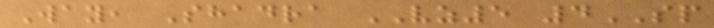Way, Shadra VZ5 4SP
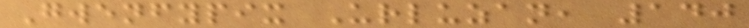Gwenfypix Urluzan, 140
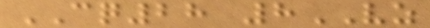CQ28 8VZ
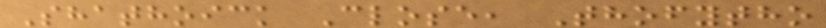Shathoick Close, Thofytho
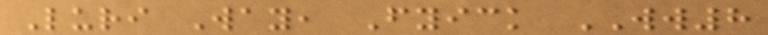Luri Way, Fyick WW8
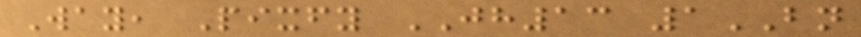Way, Pixfy JH13 1BN
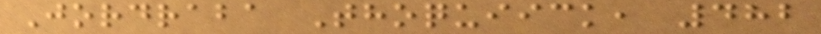Jordraba Thoquiick, 482
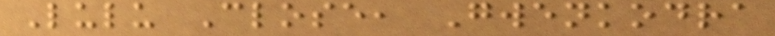Lulu Close, Gwenkodra
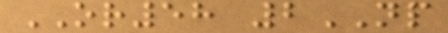OR58 2NP
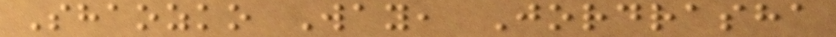Shaozko Way, Jordrasha
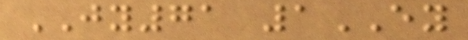JY71 1EY
